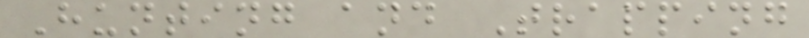Hunting and Trapping
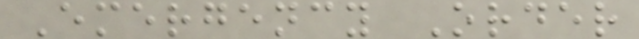Emergency Order
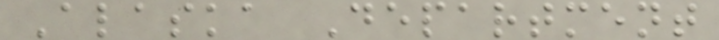Alaska Department
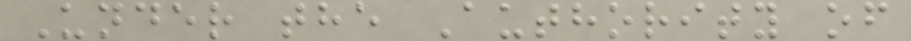Under the Authority of
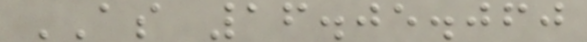AS 16.05.060
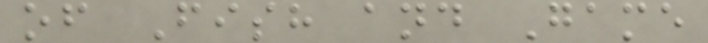of Fish and Game
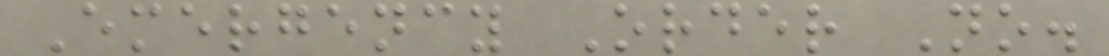Emergency Order No.
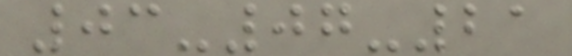03-07-21
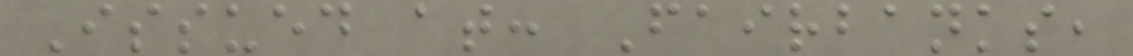Issued at: Fairbanks,
